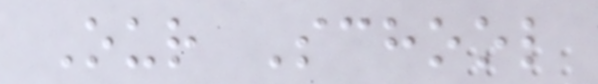Our School
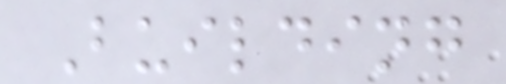Building
